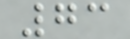73
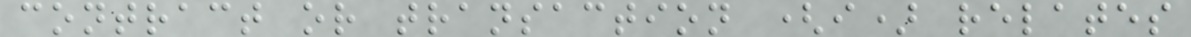contract or transaction (i) relates
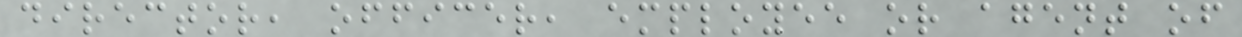director, officer, employee or agent of
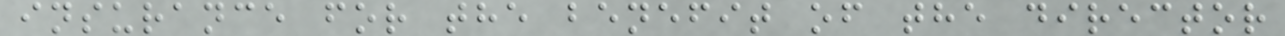insurance for the benefit of the director
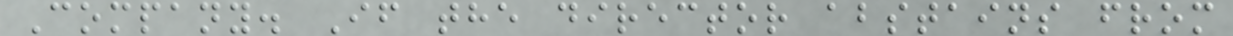Company. If the director abstains from
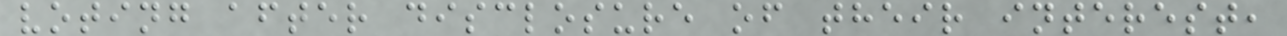voting after disclosure of their interest,
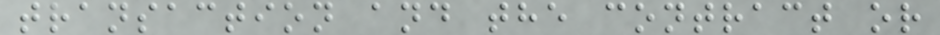transaction and the contract or
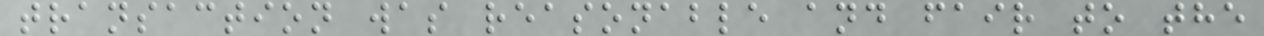transaction was reasonable and fair to the
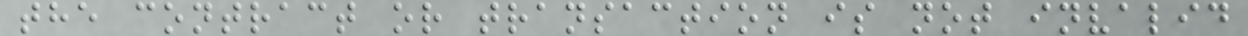the contract or transaction is not invalid
